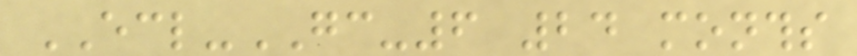ECL-GC-6 24 months
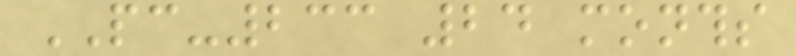PC-233 24 months
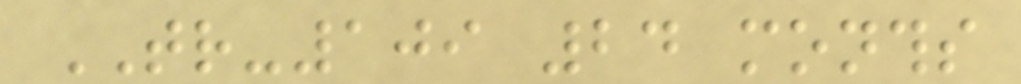TR-109 24 months
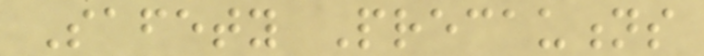Safety Precautions
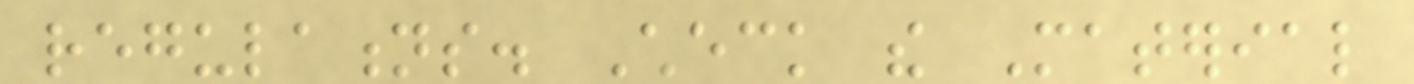regulations. Check the Material
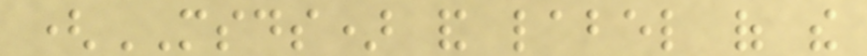(MSDS) and label of the
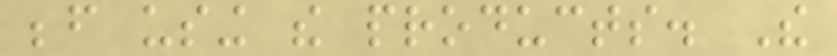before using the products. The
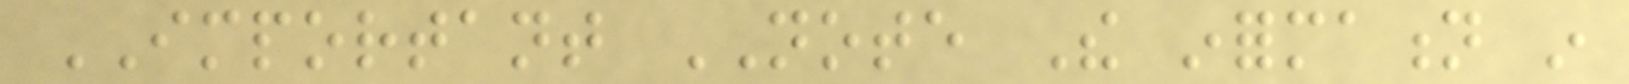IMPORTANT NOTE The information in
